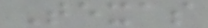Texas
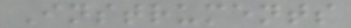Instruments
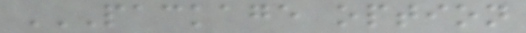PACKAGE OPTION
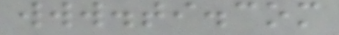www.ti.com
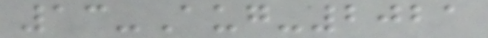13-Aug-2021
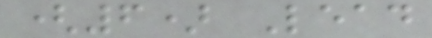(6) Lead
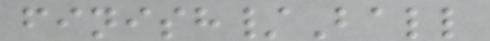finish/Ball
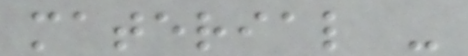material -
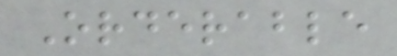Orderable
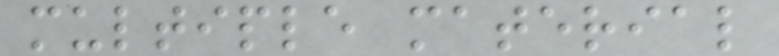multiple material
